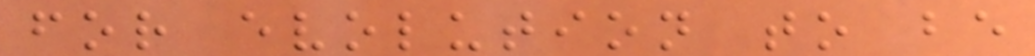for evolution to be
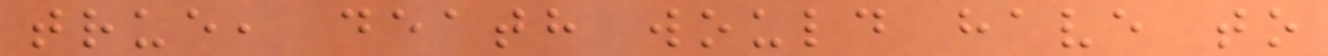true, death would have to
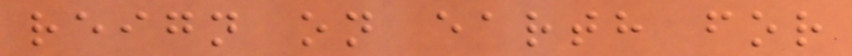reign on earth for
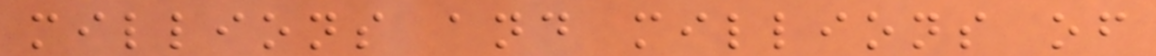millions and millions of
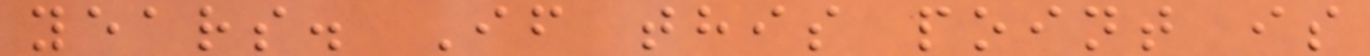years. If this point is
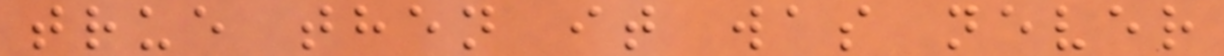true then it was never
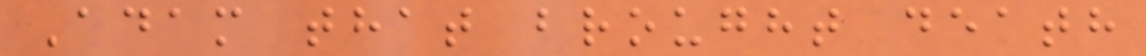Adam that brought death
